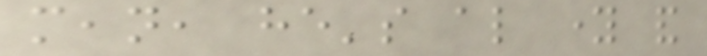mean, he's also young and
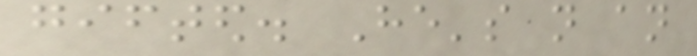gifted. He's not an
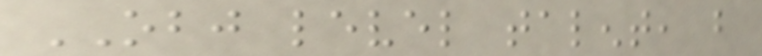OBJ level talent, but
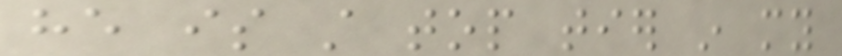he is still top tier in my
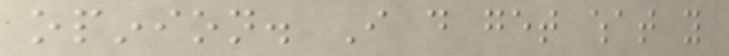opinion. I do get what you
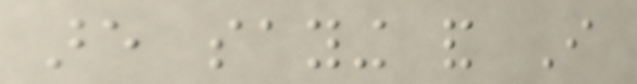are saying and I
